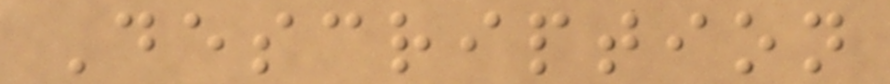Description
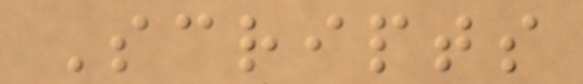Scripts
